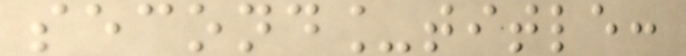second_title:
